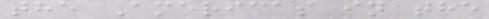the Americas in the
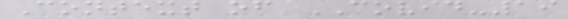Context of COVID-19
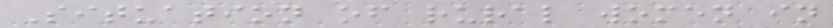Situation of rural women in
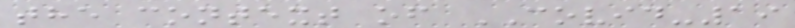the context of COVID-19
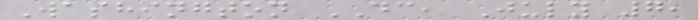Washington DC, July 7,
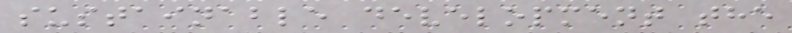sustainable development the
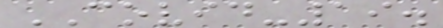COVID-19.
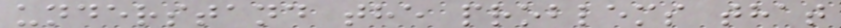understand the problems that
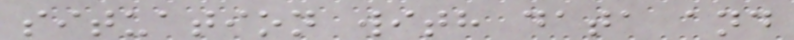situation with data and
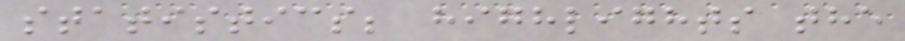statistics; highlights the
